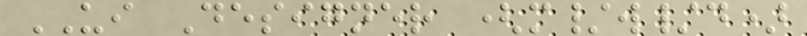UI Designer (m/w/d)
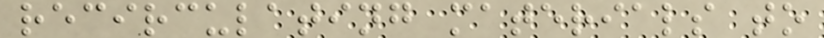recirculating materials to
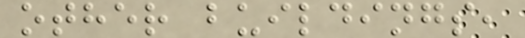other buildings,
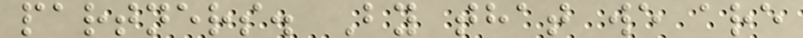partners. By that we are
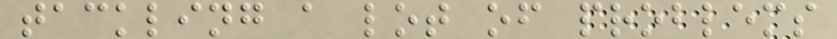tackling a lot of problems
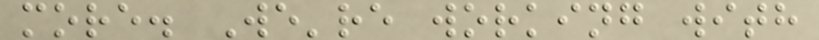more. We're working with
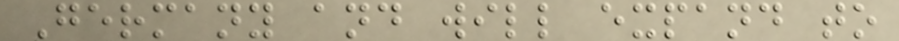Germany and will expand to
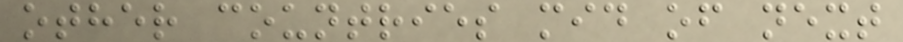other countries mid of next
